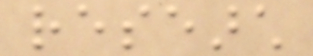research
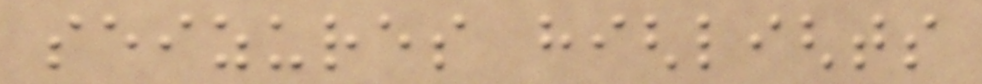seizures highlights
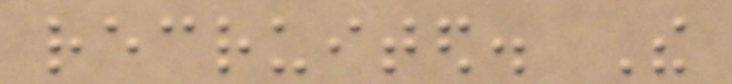recruited. The
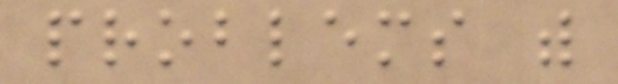problems with
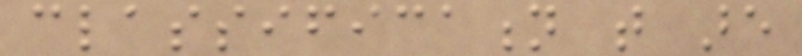classification that are
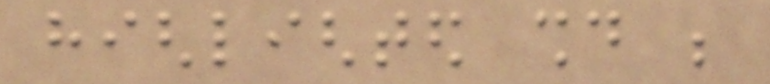highlighted should be
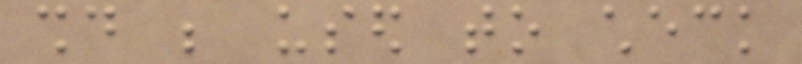should be used to check
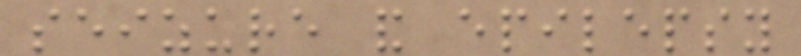seizure and epilepsy
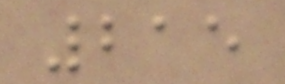215
